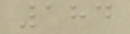184
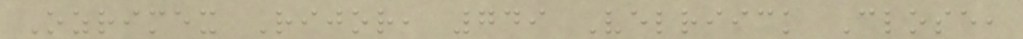Ozrimex Rijor, 749 Velriick Close,
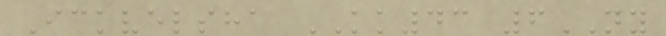Ickvelsha KK43 6NY
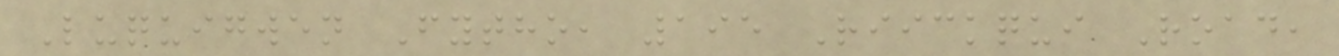Luquigwen Fytho, 195 Riickqui Road,
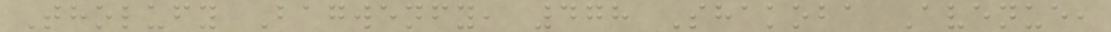Tholufy Bagwenfy, 478 Shakoba Avenue,
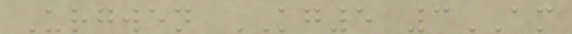Urgwen KG5 3AM
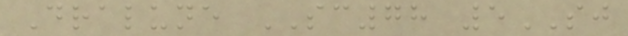Dralune SC78 5SJ
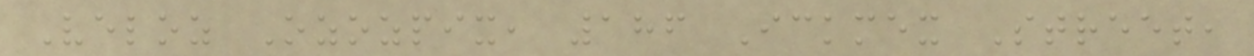Veloz Ozozpix, 186 Ickmex Street,
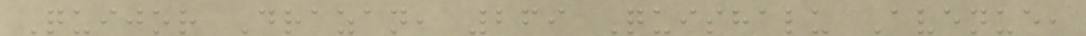Quijor Drazan, 269 Quishalu Avenue,
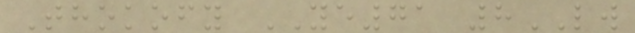Thokofy YE71 8LW
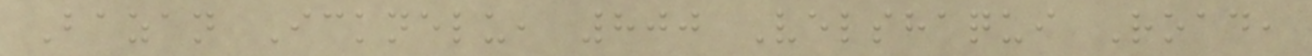Bazan Icknelu, 800 Velshaqui Road,
